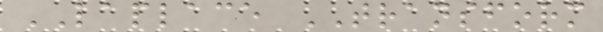LAPLACE TRANSFORM
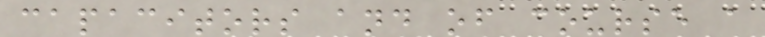capacitors and of course a
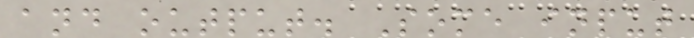and output. Some input
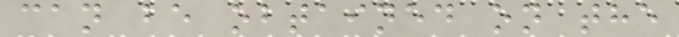can be obtained on the
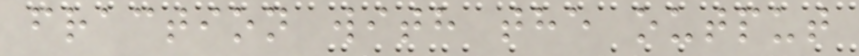fraction with the output
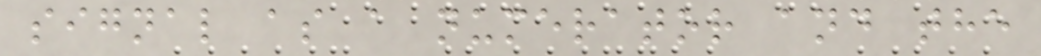signal as a numerator and the
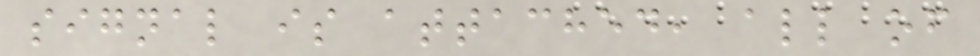signal is attached, all of
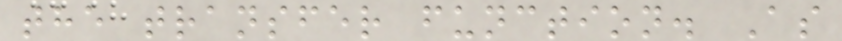the transfer function. As
